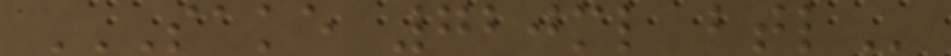SAKE 720ML BTL
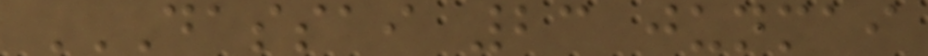DASSAI 23 JUNMAI
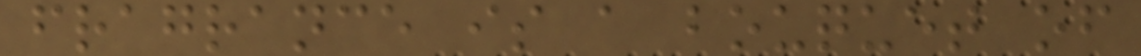fragrance is a bouquet of
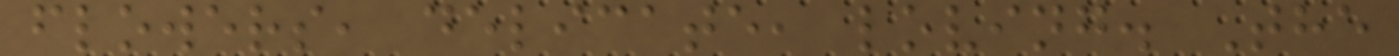flowers, delicate, loving. The
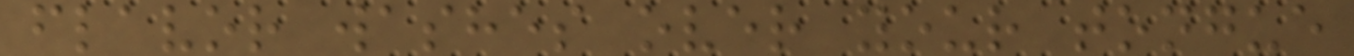flavor washes over your tongue
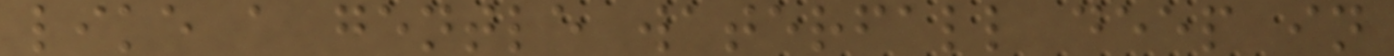like a gentle waterfall deep in
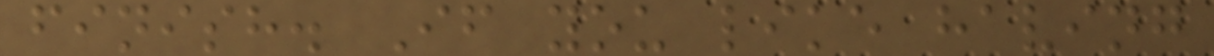finish. If you like having
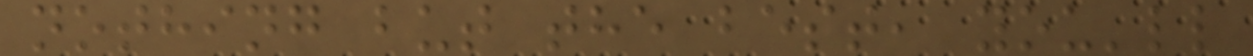nothing but the best, you'll
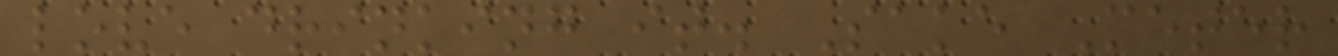love drinking it. Sake Meter
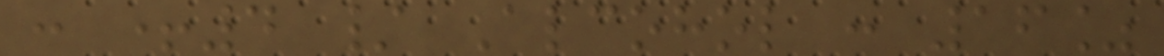: +4 / Alcohol : 16%
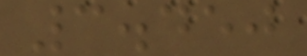3.450
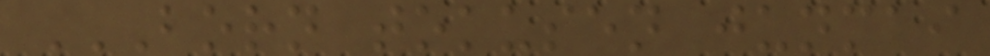BORN TOKUSEN JUNMAI
